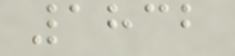1832
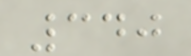340
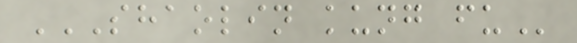SHAOLIN KUNG FU
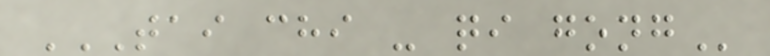TAI CHI - QI GONG
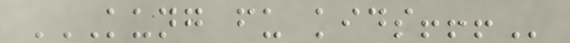KUNG FU KIDS!!!
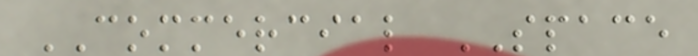COMMERCIAL SPACE
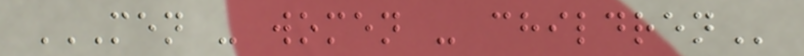MEN - WOMEN - CHILDREN
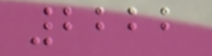2222
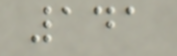141
